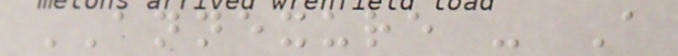ANNEXURE - A
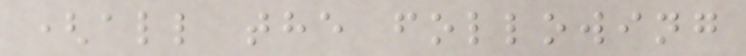(all the following
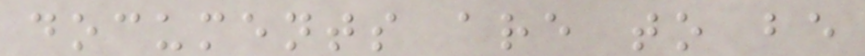documents are to be
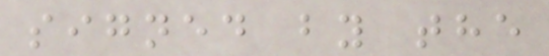signed by the
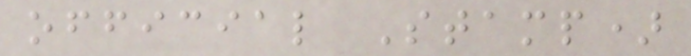official Stamp)
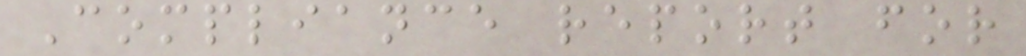Compliance report for
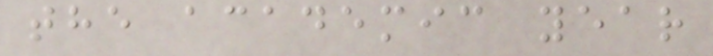the academic year
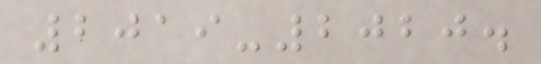2019-2020.
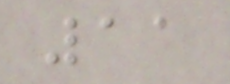11
